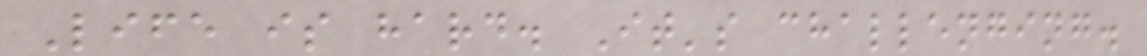Life is hard. It's challenging.
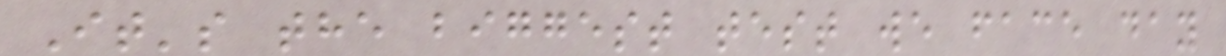It's the biggest test we face day
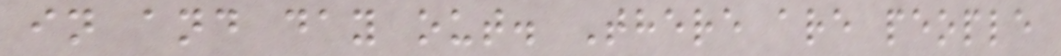in and day out. There are people
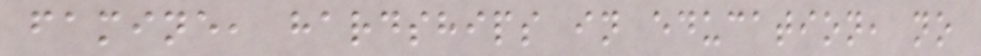famine, hardships in education, no
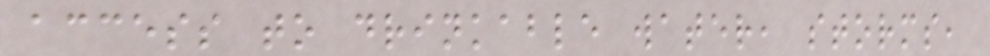access to drinkable water, storms,
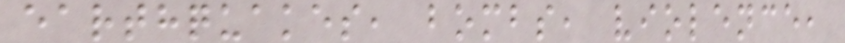earthquakes, bombs, violence,
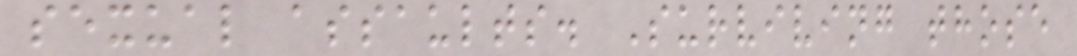sexual assaults. Surviving those
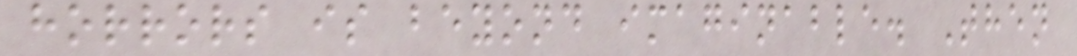horrors is beyond imaginable. Then
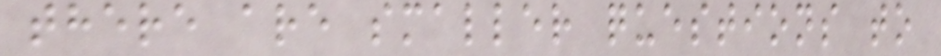there are smaller questions to
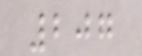207
